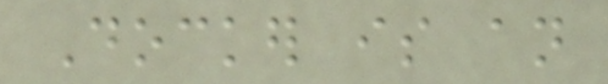Docker is an
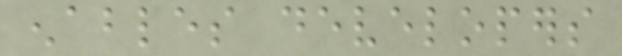enables developers
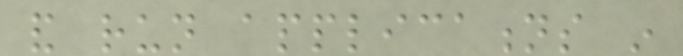and run applications in
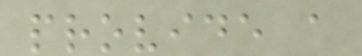provide a
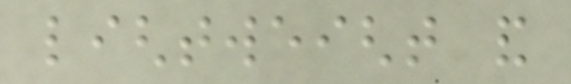lightweight and
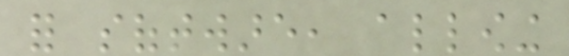for software, allowing
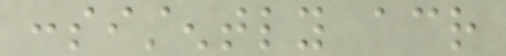consistently across
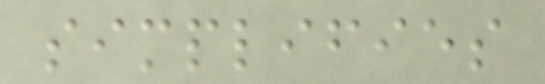simplifies
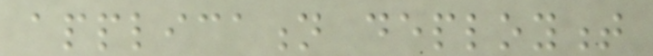application deployment
